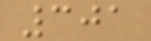301
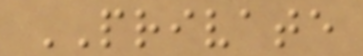PRIVATE
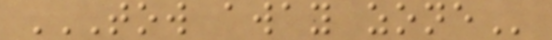TOW AWAY ZONE
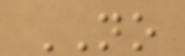NO
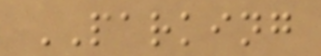PARKING
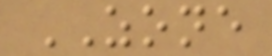ZONE
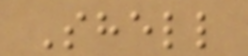Shell
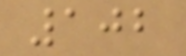102
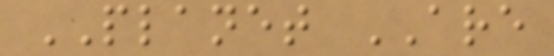PLANET ARE
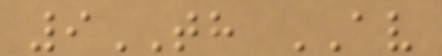9TH AV
